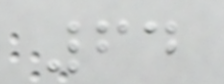64
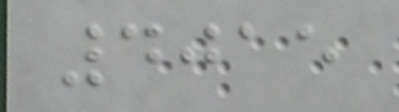4015
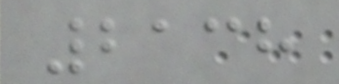2138
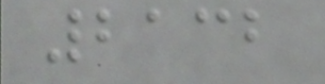2132
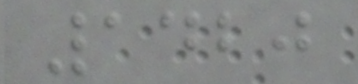1420
